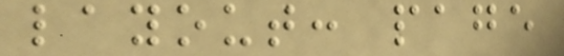layout: page
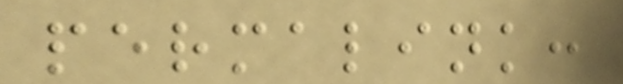permalink:
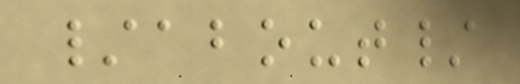/about/
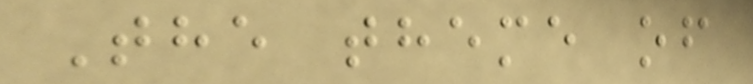The theme of
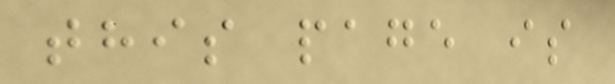this page is
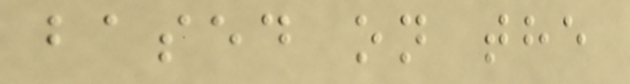based on the
